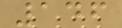146
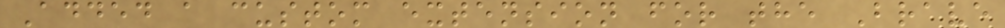Added a custom extension for the Brave
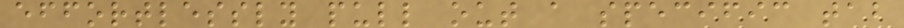effortlessly pull out a specific tab
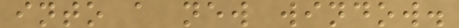into a new window.
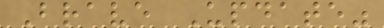Brave Update"
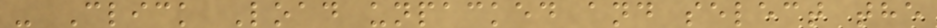- Click Load unpacked and select the
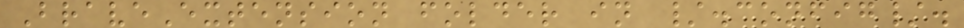BraveExtension folder in /.config/.
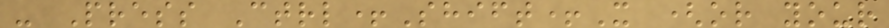- Press Ctrl+Shift+X (or your
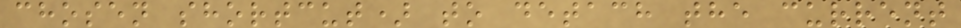chosen shortcut) to detach the current
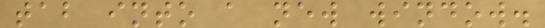tab into a new window.
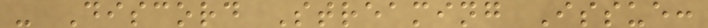- Discord Streaming Issue:
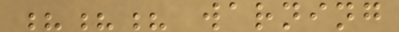??? warning
